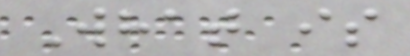What is
